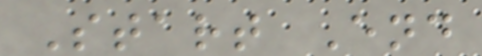Start End
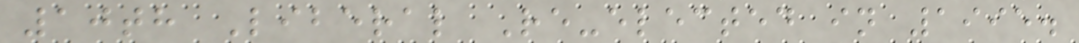10th Liberal Re-elected in 1995.
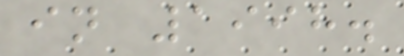in 1998.
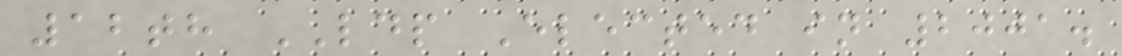12th LDP Elected in 2001.
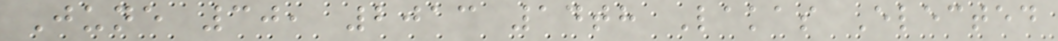June 30, 2013 14th Lakas Elected
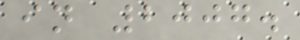in 2007.
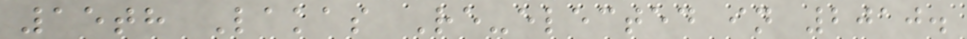15th Lakas Re-elected in 2010.
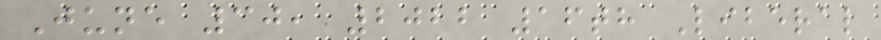June 30, 2022 16th Liberal
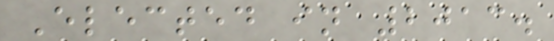Elected in 2013.
